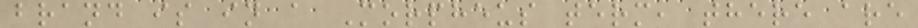brand is in a Morpheus term, there are
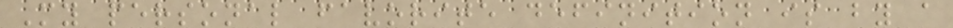My personal favorite definition is by a
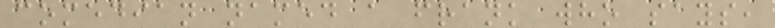comedian named a frank who says,
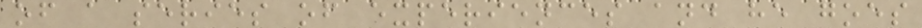of a series of experiences and he goes
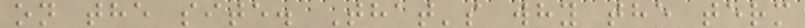on the site. That's why the term
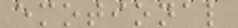emotional
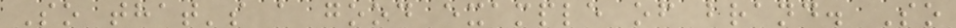So that's a good example of brand. So
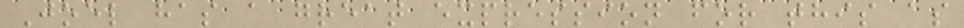Joel has a great expression for this as
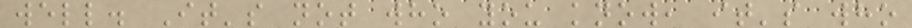well. It's not who you know, it's who
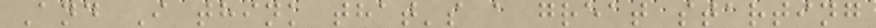And I think that's a great starting
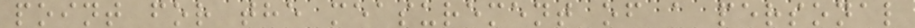point for the measurement of a personal
